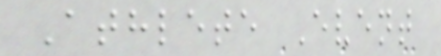Athlete Event
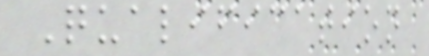Qualification
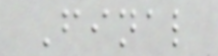Final
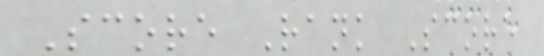Score Rank Score
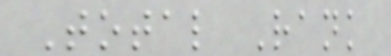Total Rank
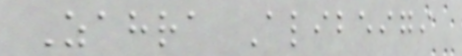Zahra Alibeigi
